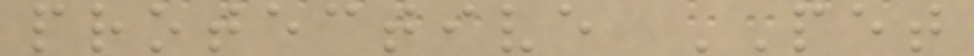protective PET
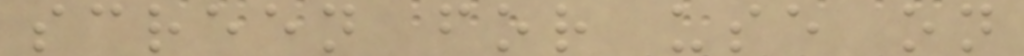screen for use on
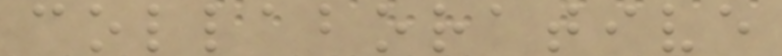collaborative
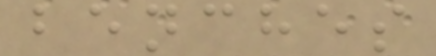benches
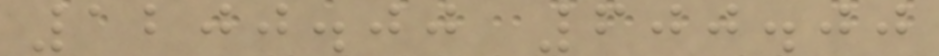1200.00 600.00
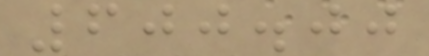600.00
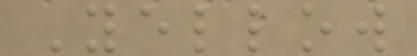Yellow
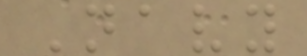Navy
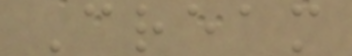Cream
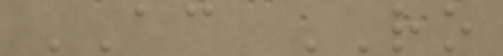AC RO
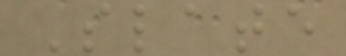Slate
